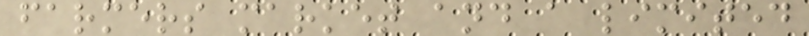farmers market and a limited
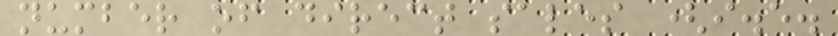number of direct sales (i.e.
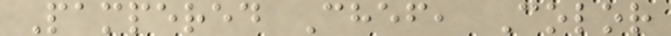Pampered Chef, Color
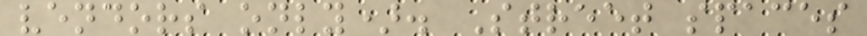vendors only). Street spaces
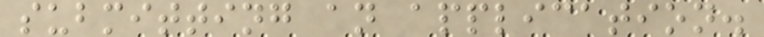submitting an application.
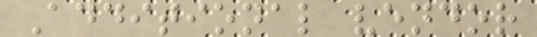Additional vendor
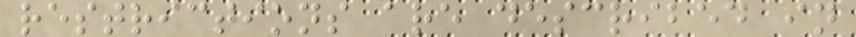restrictions are described in
